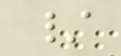/
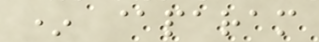* @param
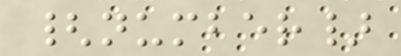{number}
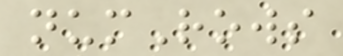numRows
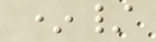*/
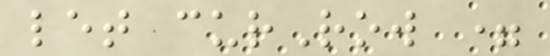let curRow =
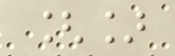[]
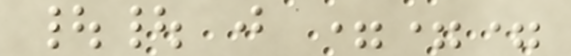|| j ===
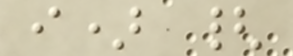i) {
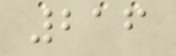216
